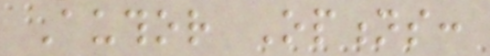Author Options:
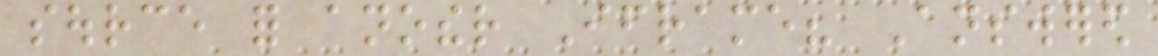source for another Iframe? Answered
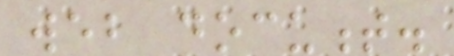web document.
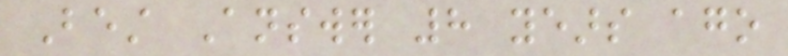Best Answer 8 years ago
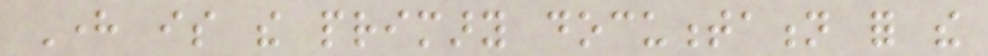Here is the primary documentation for the
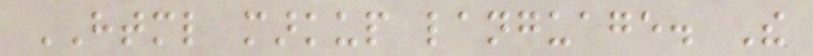HTML markup language. The
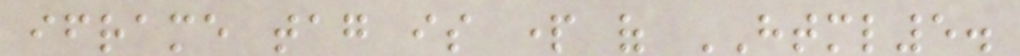iframe tag is part of HTML5.
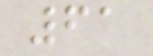61
